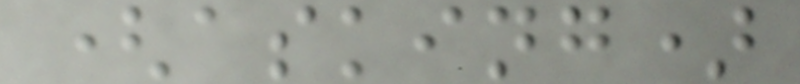(asking)
